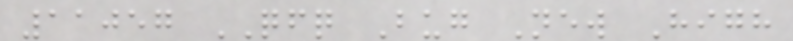11057 QFQ Bug New High
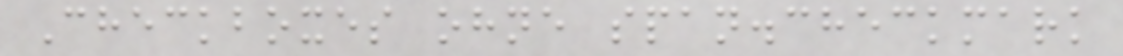Checkboxes ohne span.checkmark
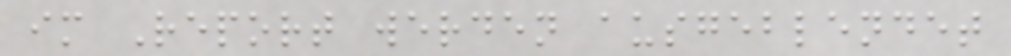im Report werden ausgeblendet
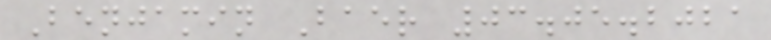Benjamin Baer 03.05.2021
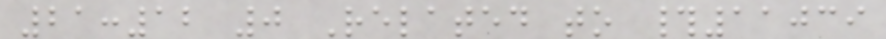21:12 0 Related to #11039
